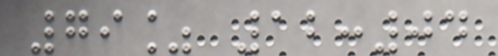79% 12:04
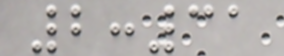2:31
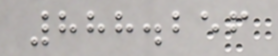888.256
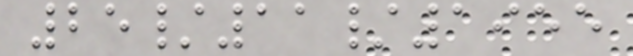25/11/1955
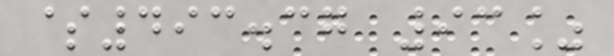$493.37 93%
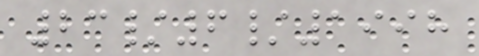23/6/1998
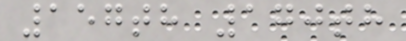157th 170th
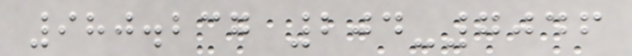980.237 204-7046
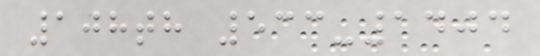108th 533-1404
